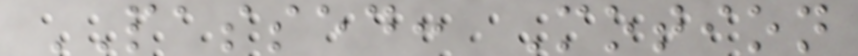PASSED: Motion
